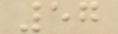57
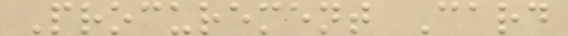Procurement Card
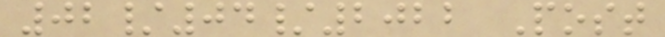02/04/2022 Post
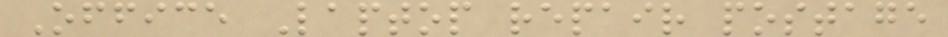Office Laptop repair postage
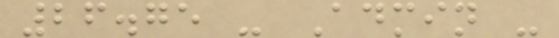26.75 - Admin -
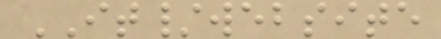IT/website
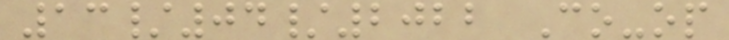13/04/2022 Co-op
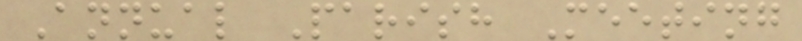Annual Parish Meeting
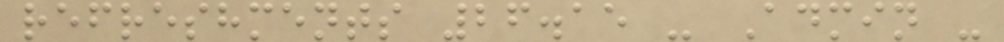refreshments 26.15 - Admin -
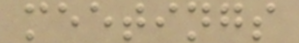meetings
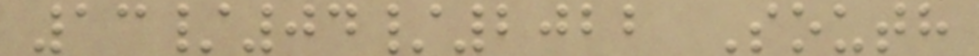13/04/2022 South
